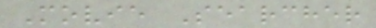Movie Searcher
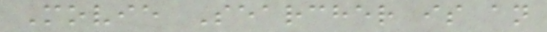Movie Searcher is an
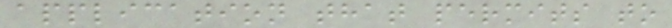application that permits to
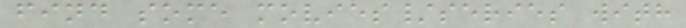find some movies/series with
